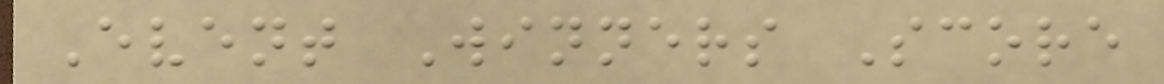Event Winners Score
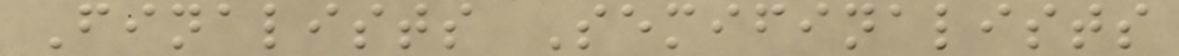Finalists Semifinalists
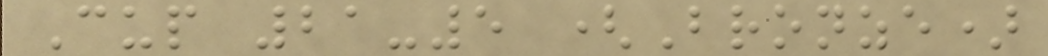Cup 21-5 (Bronze)
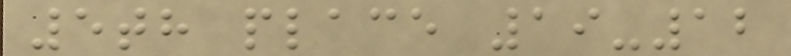5th place 19-12
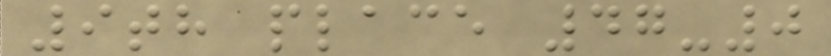9th place 47-0
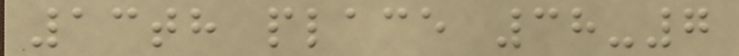13th place 38-7
